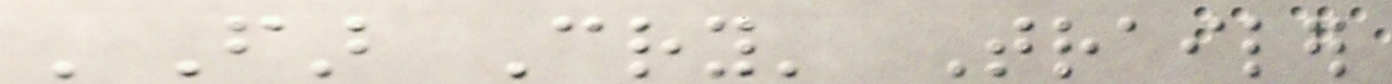'Far Cry' Trailer
